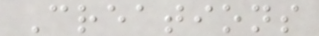Creations
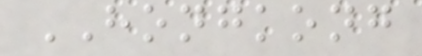HONGKONG
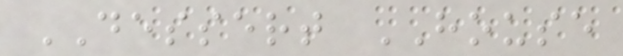DESSERT HOUSE
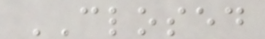CLOSED
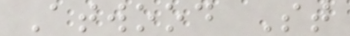Atwood St
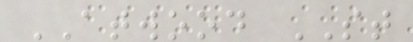ATWOOD ST
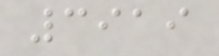3919
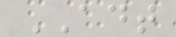ADT
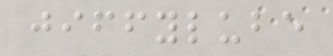jiffylube
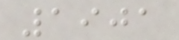1901
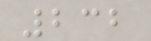232
